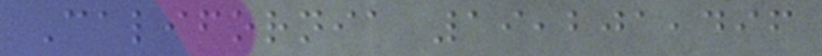California 19,201,496
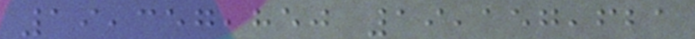19,357,850 19,157,621
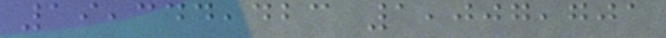19,344,423 1,007,701
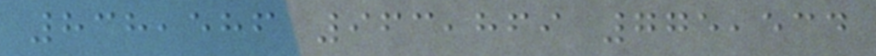838,586 963,869 775,534
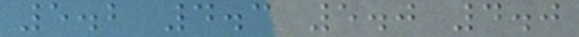5.2 4.3 5.0 4.0
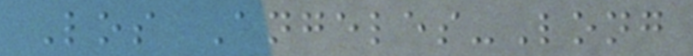Los Angeles-Long
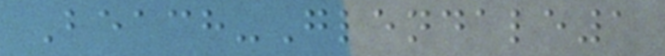Beach-Glendale1
